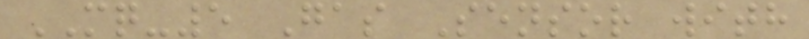MQ-5 Gas Sensor with
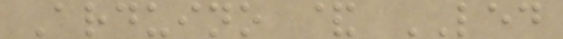Arduino & LED
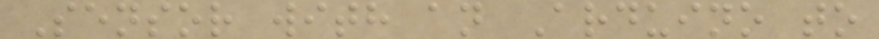Sensor with an Arduino to
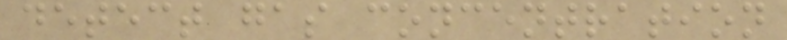detect gas concentration
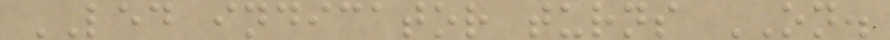LED indicator turns ON.
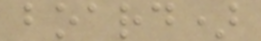board)
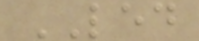LED
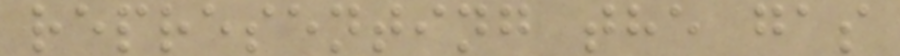representing the gas
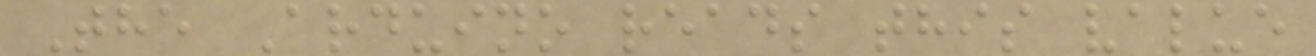The Arduino reads this value
